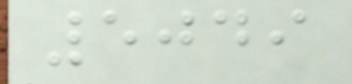5049
